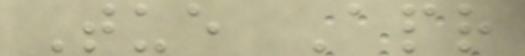Tue Apr
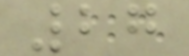27
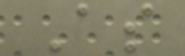As
